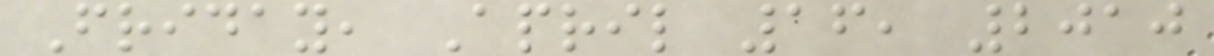Friday, April 16, 2010
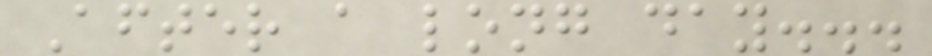After a long day...
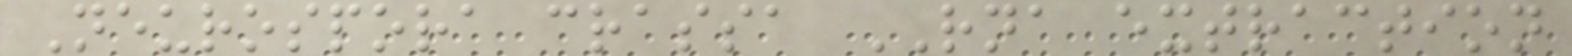Neurospora crassa RNA extraction
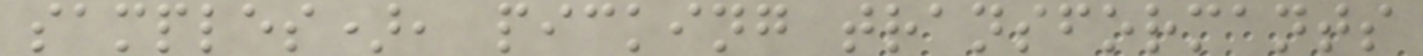samples), picking transformants
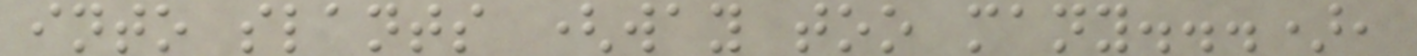into slants (way too many...),
